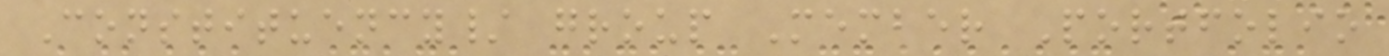Constituency/ group Member Portfolio
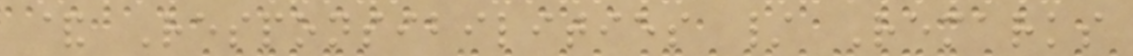& Responsibilities / Remarks
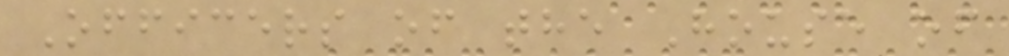Officers of the House of
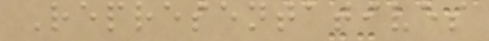Representatives
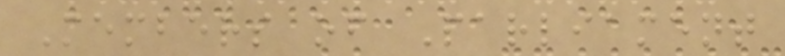Members of Parliament
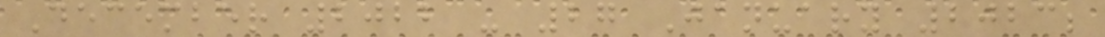December 2022 - 27 January 2023;
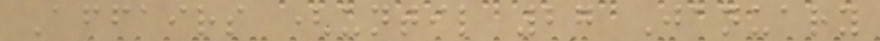Affairs (until 27 January
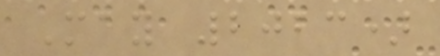May 2023)
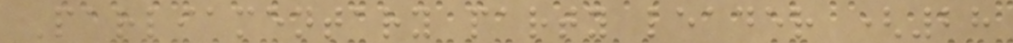Parliamentary party leader (28
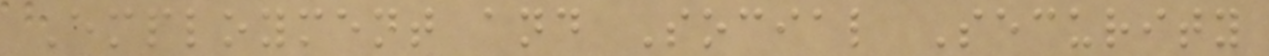Employment and Social Security
